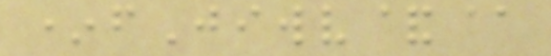*fJiwv&@
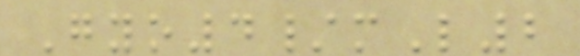Gyo4/mL2
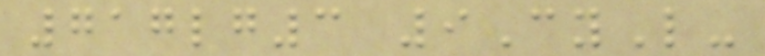717lg3 9CyL-
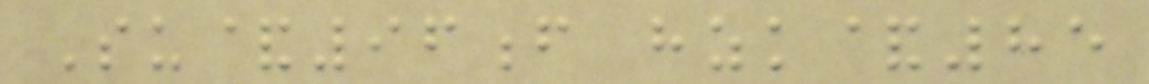Su&96f hzk&85
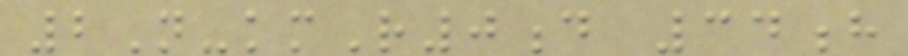2N-kmR0d 34h
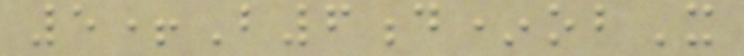5+B6d*obX
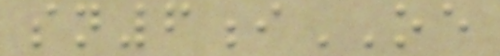sn6iOE
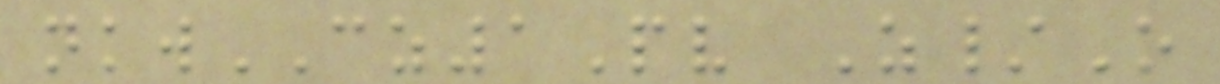nkwCZ1Pv Z/O
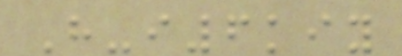H-i6kiy
